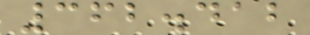362.412
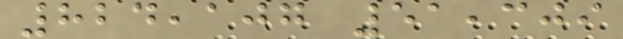824,107 51,309
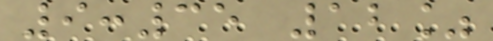9:35 12%
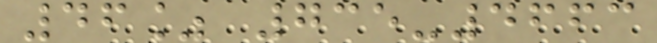46% 735-4663
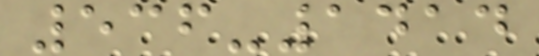536-1414
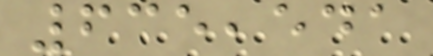635,541
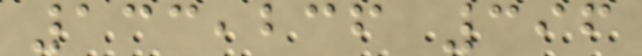133,236 396
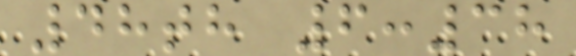48th 6:38
